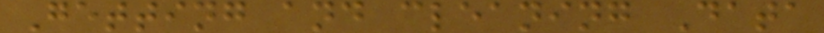Getting and cleaning Data
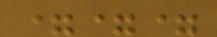===
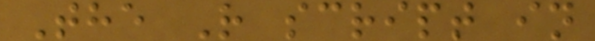The R script in
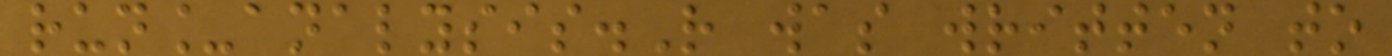run_analysis.R was written to
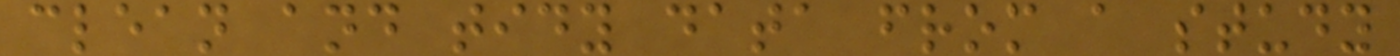clean and tidy data from a study
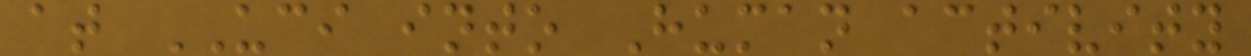at UCI into Human activity
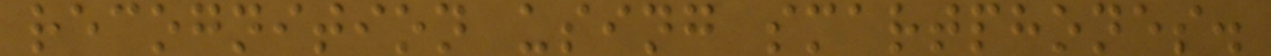recognition using smartphones.
